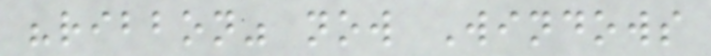"ribbon" now Windows
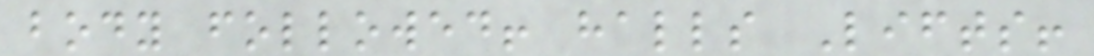body followed! halls Lifts!
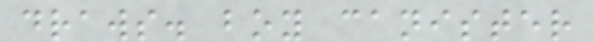draws. boy canister
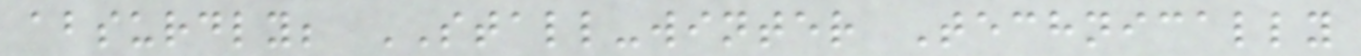absurdly; STALL-winter Technically
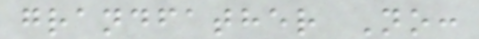grandfather No:
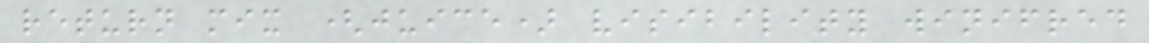return mix (juice) visibility winifred
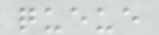queue
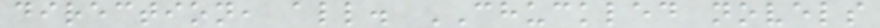direction, all. CHUCKLED novels
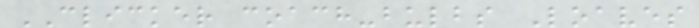CLICKER coach-bulbs Loaves
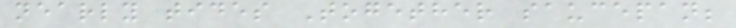nearly tides Together saucepan;
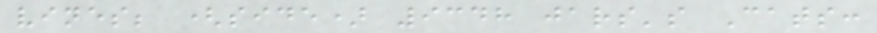vines; (side) 9348 jars's Cats:
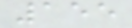155
